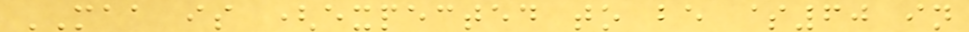MAA is (expected to be $60 in
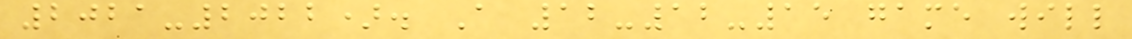2021-2022). A 12-12-15 game will
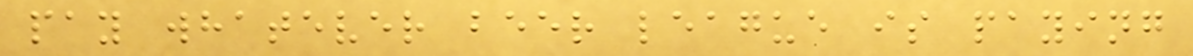pay whatever beer league is paying
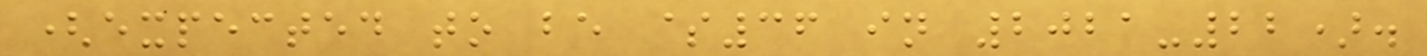(expected to be $36 in 2021-22).
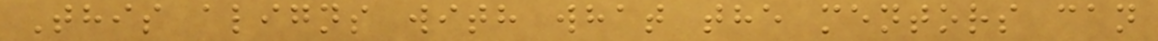This aligns with what the mentors can
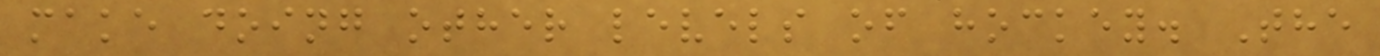make doing other levels of hockey. The
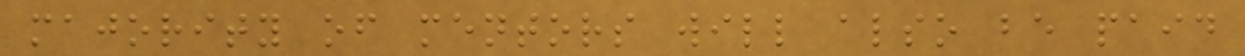majority of mentors will also be paid
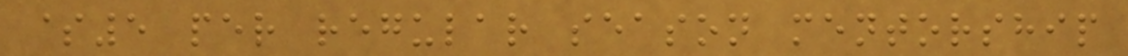$5 per regular season mentorship
